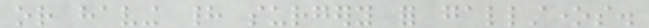or having had surgery for gallstones.
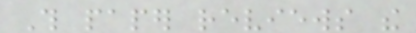This paper reviews the
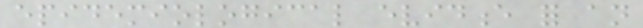epidemiological evidence for an
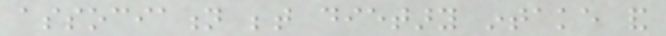association between dietary intake and
